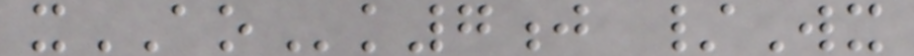xAOk7j /Wx
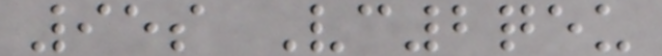95s Vc2qeu
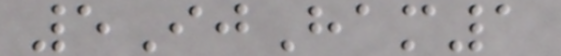5IjHam1
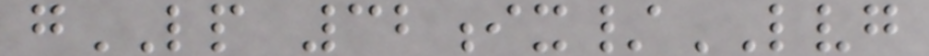gLP 32ix/LVG
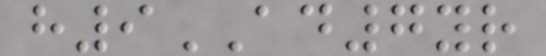h9AD7yr
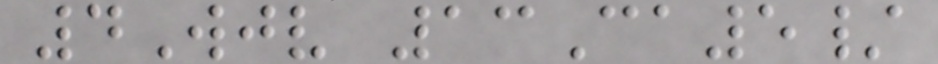4Wjv 13Ca5/
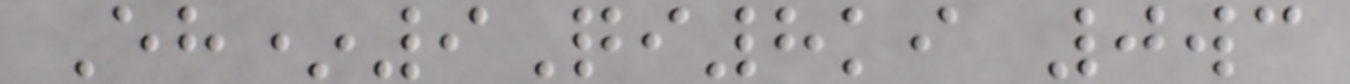Eh*9Qi8ki 0wc
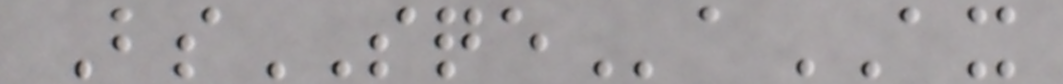BsSQEaAX
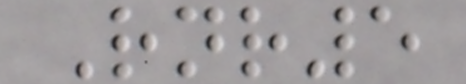Rnr5
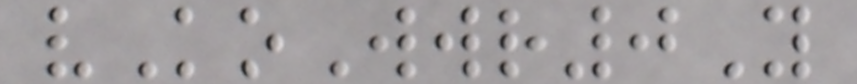vKoWwr0Y
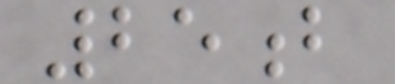25b
